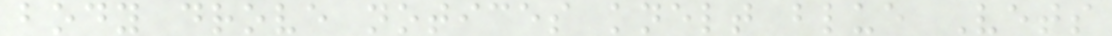body drove notices knelt blue Vets
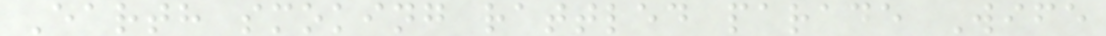Earth smoking rattled parade Wife
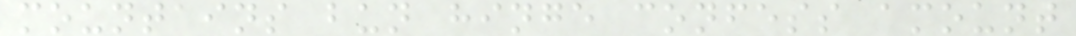mountains bun hinge confess amount
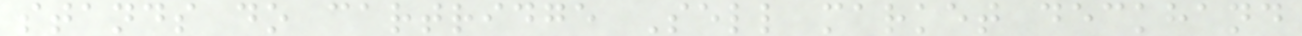stands do cartridge Sell market deckhand
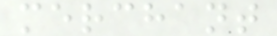merchant
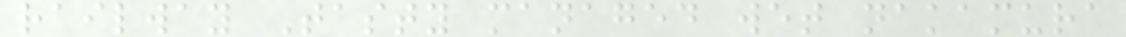railway Tasty managed wet nakamura
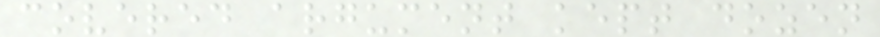covered argument kept dozen
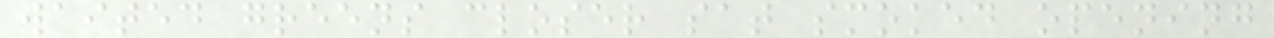waited greens closer sat smoked opening
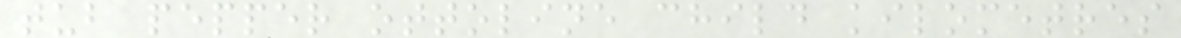tub pepper ottoline child kilometres
